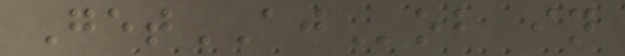GetAJob in
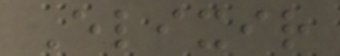Elixir
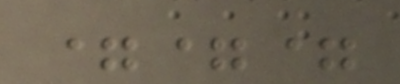===
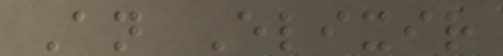An Elixir
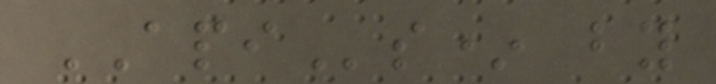APIs* by
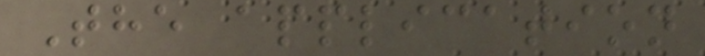The application
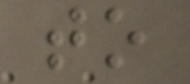to
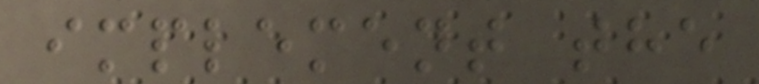implement the
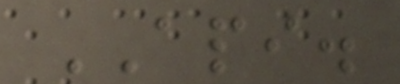API.
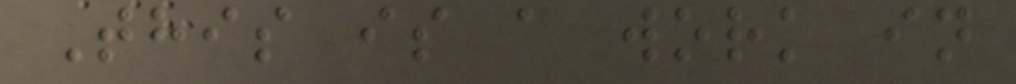This is a work in
